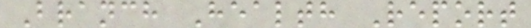Branch Health Report
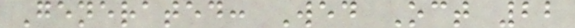Generated: Wed Oct 22
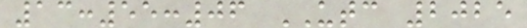13:55:06 UTC 2025
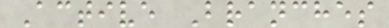Active Branches
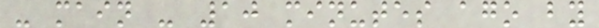- main - 10 minutes ago by
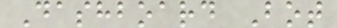Dashboard Bot
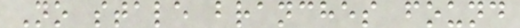No stale branches found
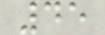45
